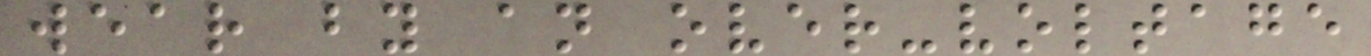wear by an over-voltage
